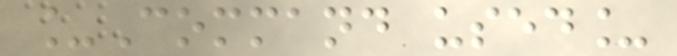_Command used_
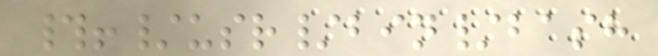#!/usr/bin/bash
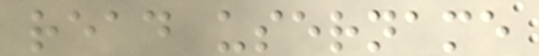read username
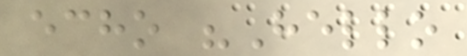echo "Hello
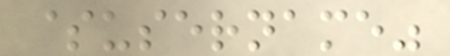$username"
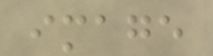image
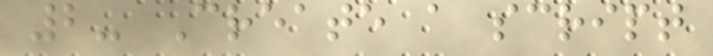2- Create a script
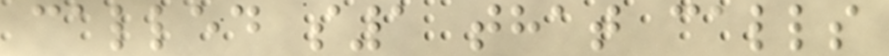called s1 that calls
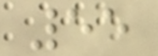55
